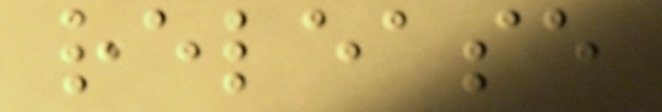release
